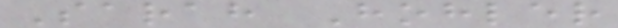Sarah Hohler
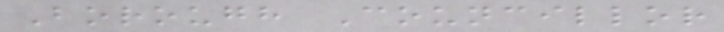Borough Councillor
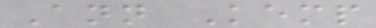Ann Kemp
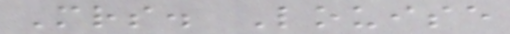Mrs. Louise
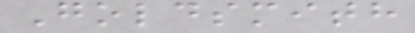Goldsmith
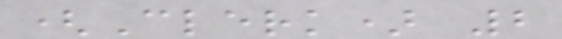(Clerk) 2
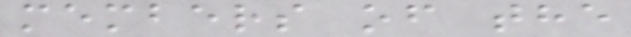members of the
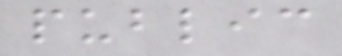public
